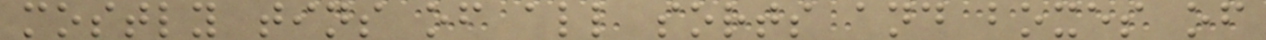mostly tins of all sorts and boxes of
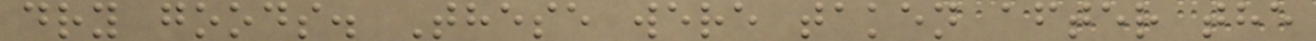dry goods. These were taken after the
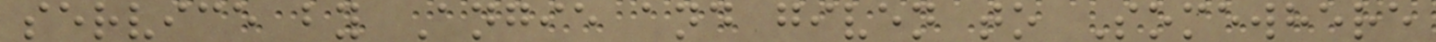service by Angie and given to Somewhere
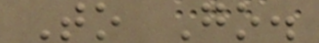To Go.
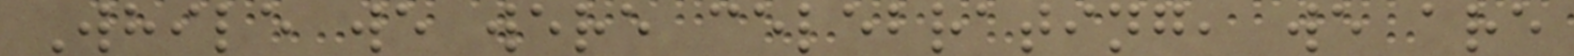While we were celebrating, we are
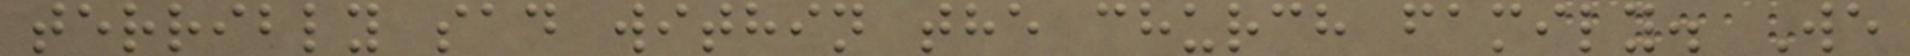terribly sad within the church family. We
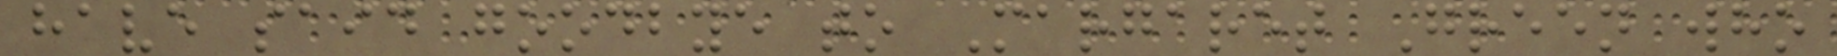have said goodbye to Margaret Green who
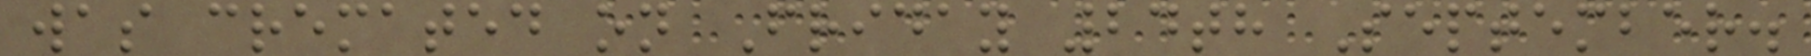was cremated on Friday 24th September.
